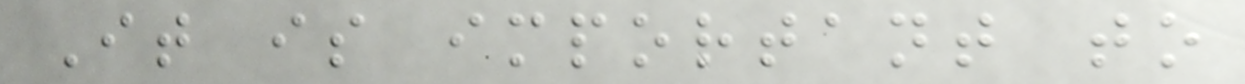It is important to
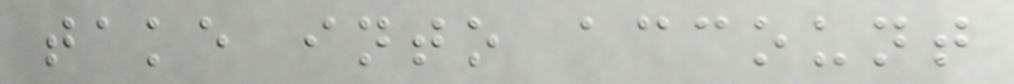take into account
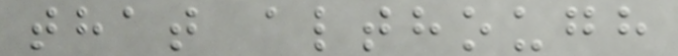that although
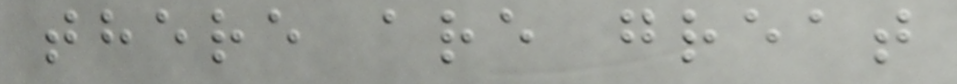there are great
